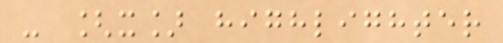- [x] highlighter
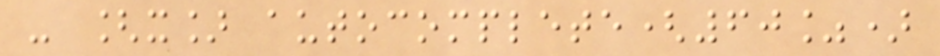- [x] autocomplete(60%)
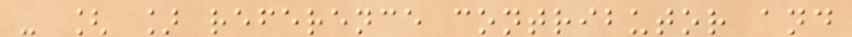- [ ] reference contributor and
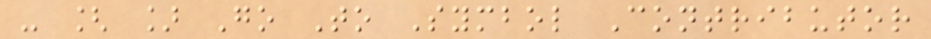- [ ] Go To Symbol Contributor
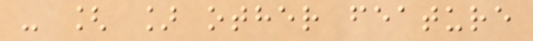- [ ] other feature
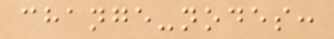change-nodes:
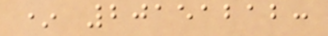* 20151212:
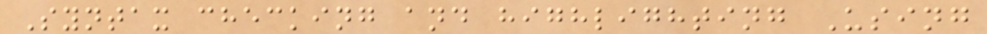Syntax checking and highlighting Using
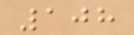108
